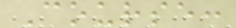Course:
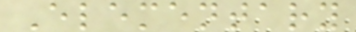Elementary
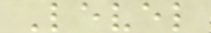Level
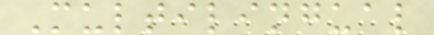Multilingual
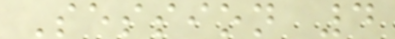Session 4
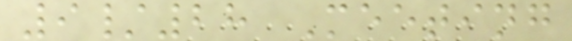9/28 Meeting
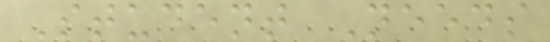Student Needs
